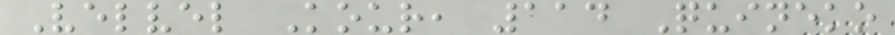Velvel Kour, 114 Quineko
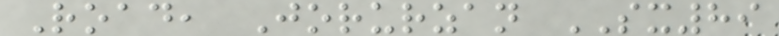Road, Jorurzan SX89
